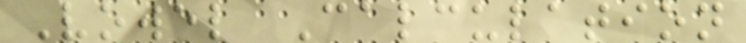Vowel Calculation
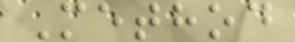Method
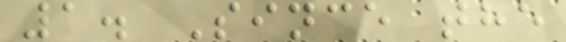1. Since the
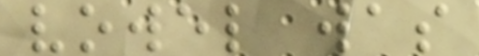vowel was
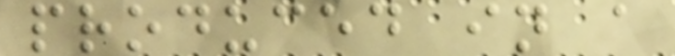produced in a
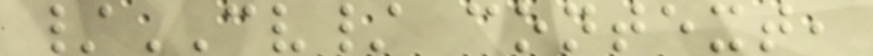/CV/ context,
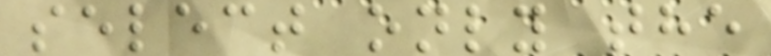select only the
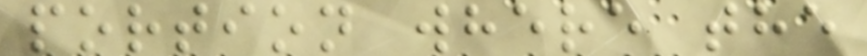portion where the
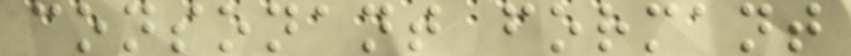consonant formant
